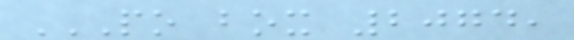PO BOX 2074,
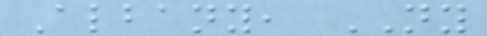Albany, NY
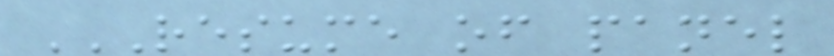RESUME OF PANEL
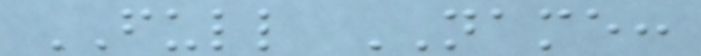FULL NAME:
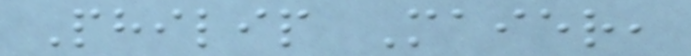Philip Maier,
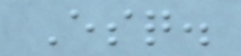Esq.
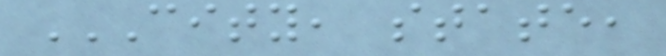CITY, STATE,
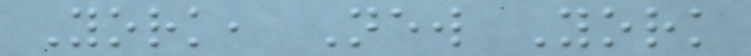York, New York
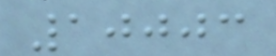10003
